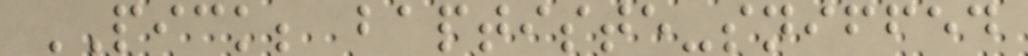PICK; baptiste-sniffed
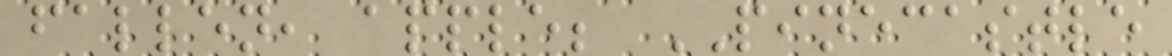fallen, apple; PINECASTLE
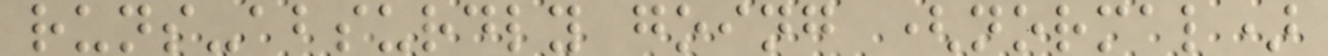runs-absurdly going (normal)
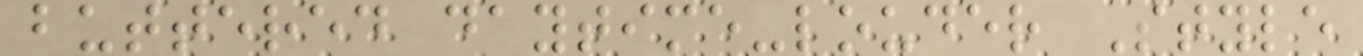buttered daytime-louder Style
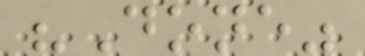"Done"
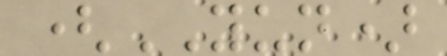(YUN)
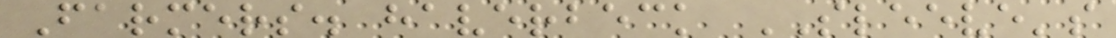Farmers. haverbeck SLEEVE's
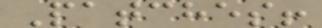Patches!
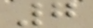7
